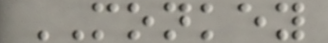MONKEY
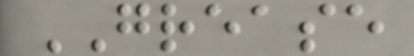GREASE
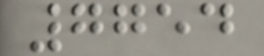7754
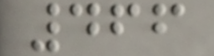466
